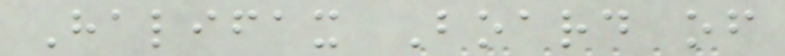Halifax Board of
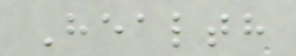Health
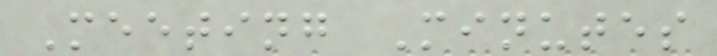Meeting Minutes
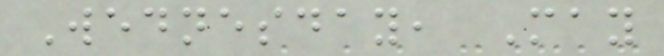Wednesday, May
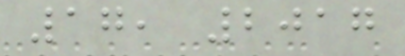17, 2017
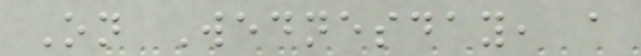On Wednesday, a
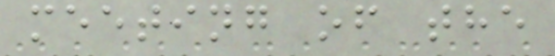meeting of the
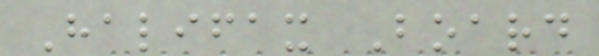Halifax Board
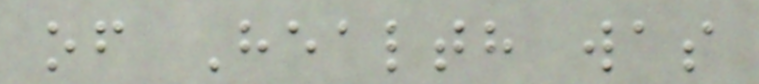of Health was
